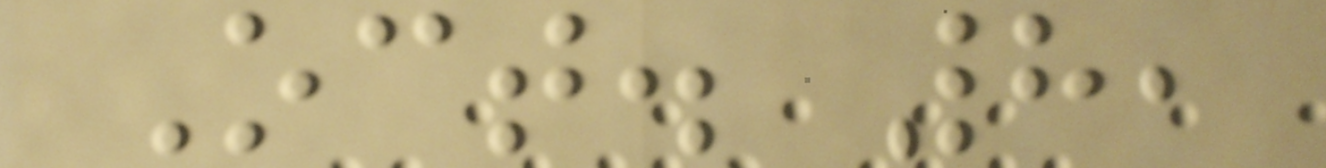Oct. 8,
